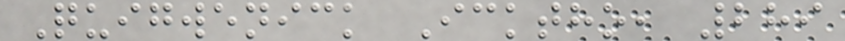Quigwenick Icktho, 289
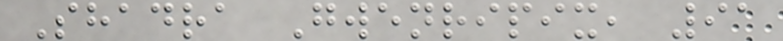Shadra Gwenripix, 91
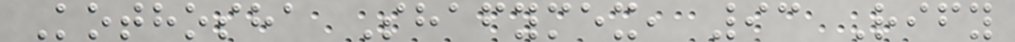Kothosha Shafymex, 93 Rify
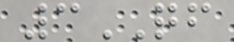3QF
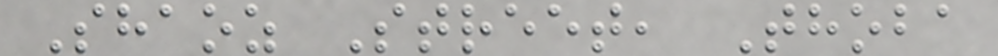Shaoz Street, Thoba
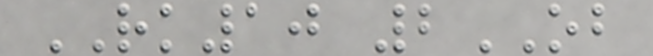RK10 2OB
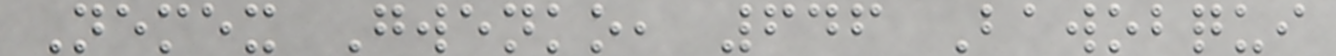Nemex Gwenko, 646 Bawobqui
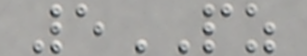5PZ
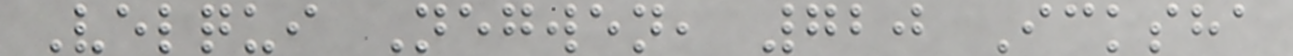Velqui Negwen, 720 Icksha
